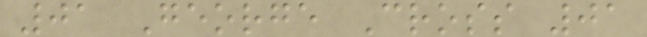01 George Cross 01
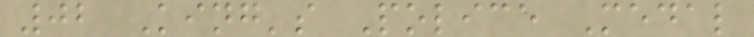02 King's Police Medal
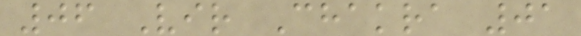06 Vir Chakra 01
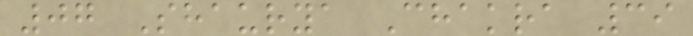07 Shaurya Chakra 39
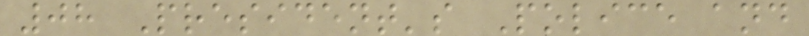08 President's Police and
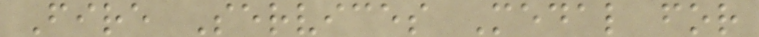Fire Services Medal for
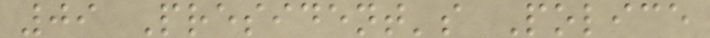09 President's Police
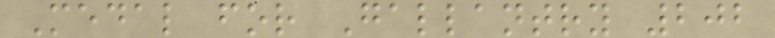Medal for Gallantry 202
